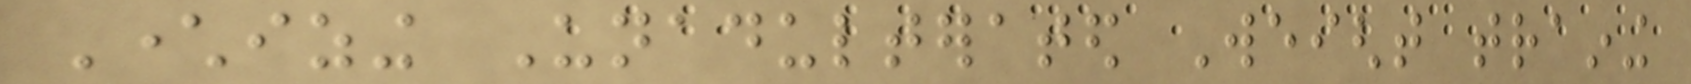Characterizing Unadulterated Weight training
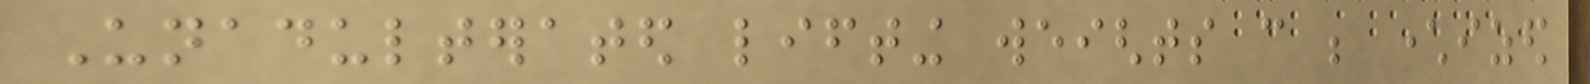Unadulterated lifting weights can be characterized
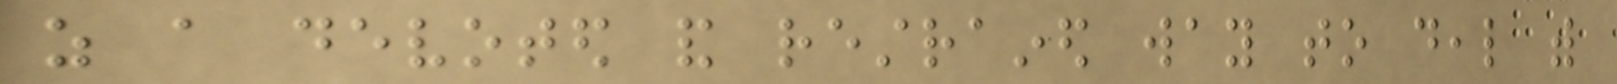as a devoted and restrained way to deal with
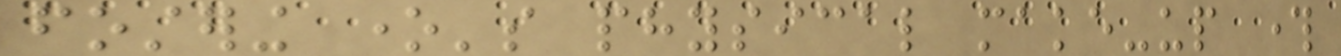fostering one's physical make-up through
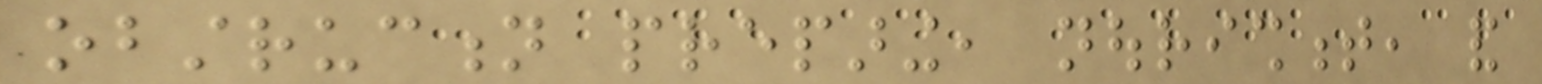obstruction preparing, nourishment, and
